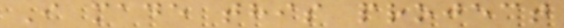I made this project
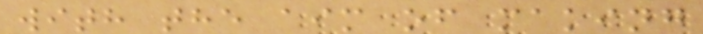with the aim of making
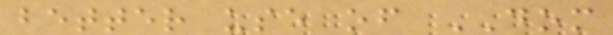better use of DOM
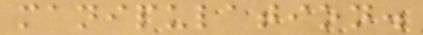manipulation.
